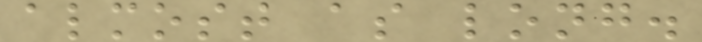almost as long.
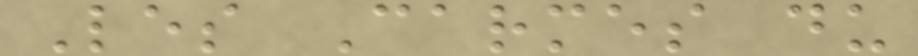Les Carmes du
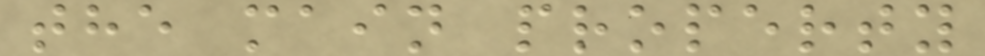the main property
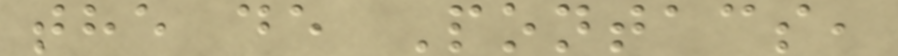the de Pontacs,
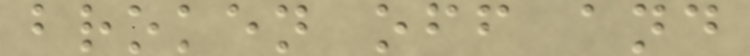broken off and
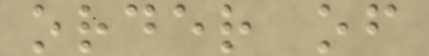order of
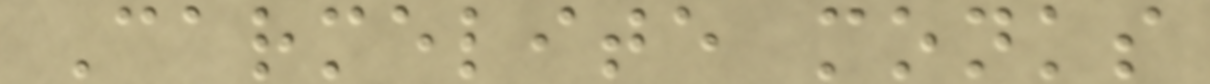Carmelite monks
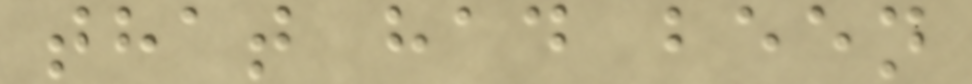that had been
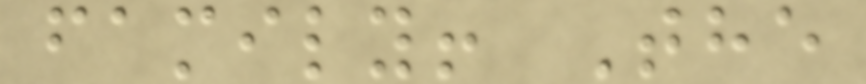family! The
